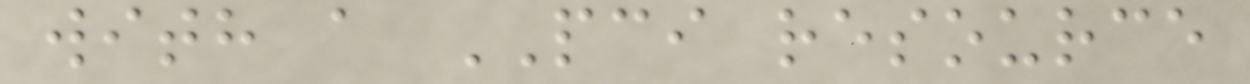with a PCI resource
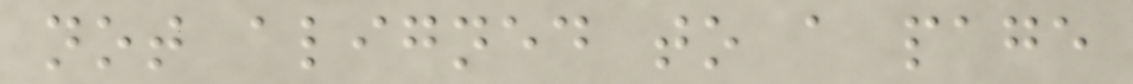not aligned to a page
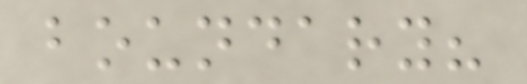boundary?
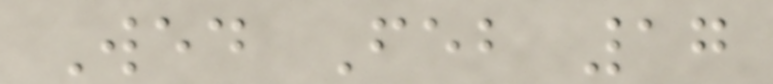Wed Feb 17
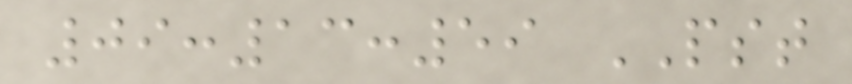09:13:59 PST
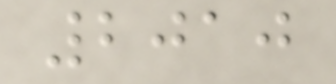2010
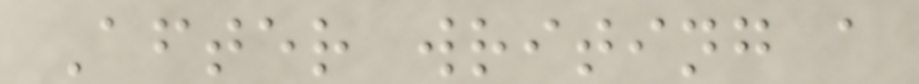After writing a
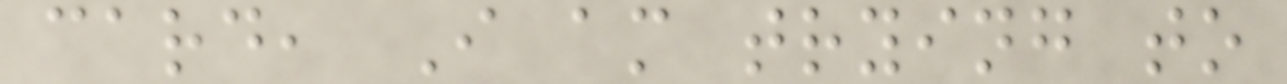card, I am trying to
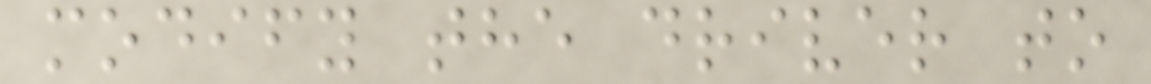modify the driver to
